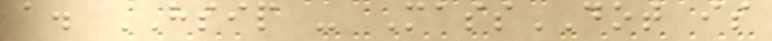a. HSIP - MassDOT is
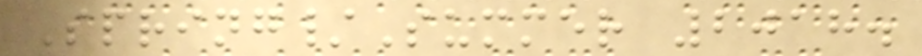Spring/Summer 2018.
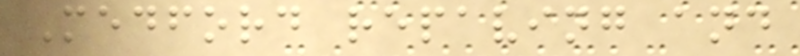Medford repaving and
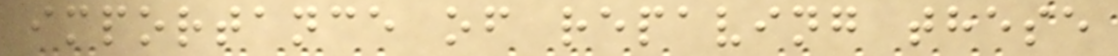importance of repaving these
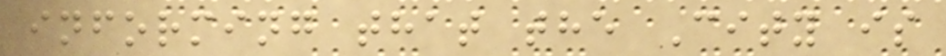informing that the City is
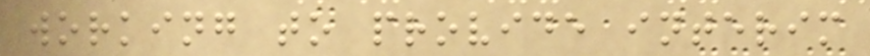working to provide interim
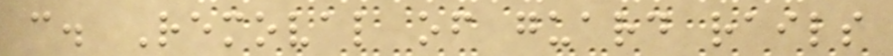c. Removal of guard rails
